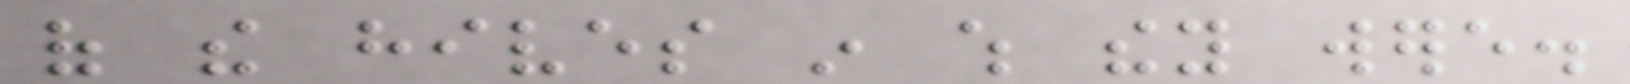of the hives in which they were.
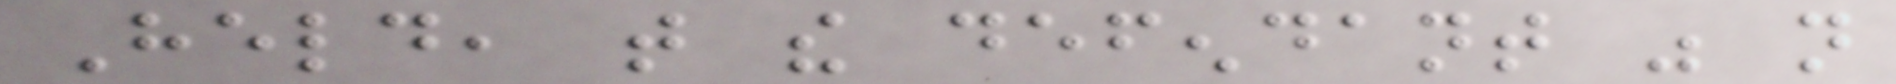Held, that the defendant was not
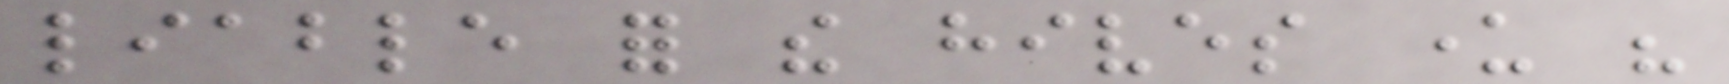liable for the hives under his
